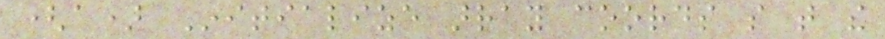(a) Initialize array coords so that the
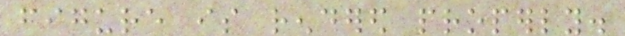figure is rendered properly.
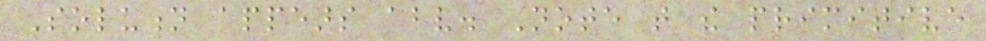Solution appears above. Note that the primitive
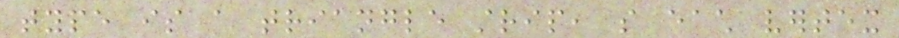type is a triangle strip, so each vertex
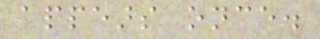appears once.
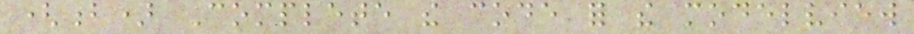(b) Complete the code for the modelview
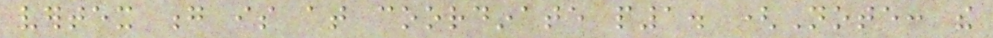vertex g is at coordinate p1. (Note: the
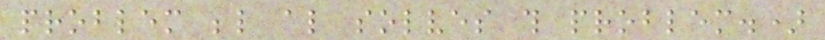problem below also solves this problem.)
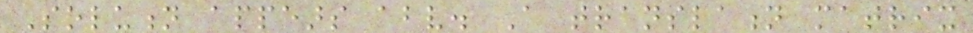Solution appears above. A translation matrix
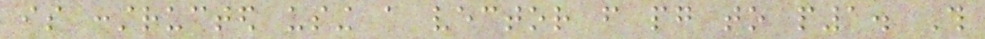is constructed using a vector from pg to p1. This
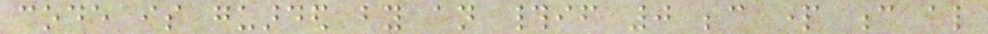code is guarded by an #if 0 because part c also
